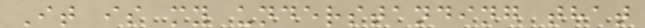It is my understanding that
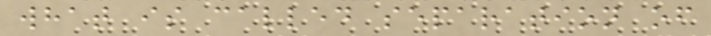what is called separation of
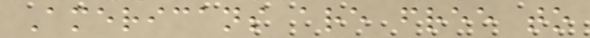Americans are free to
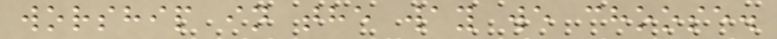worship in the way we choose.
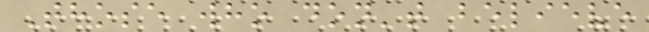Those who don't believe
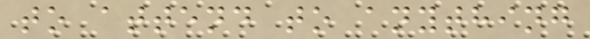to attend to anything
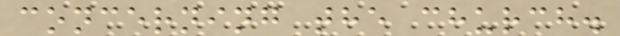concerning the church.
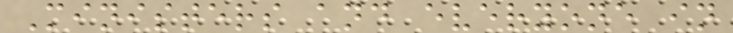Ministers and everyone in
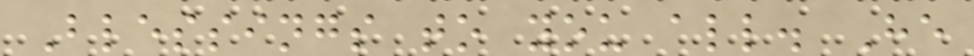Blessings to you all. He
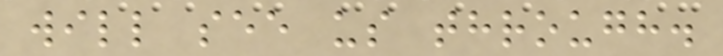will see us through.
